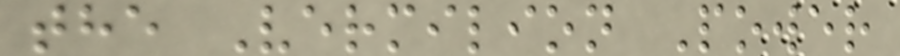the Vermilion Power
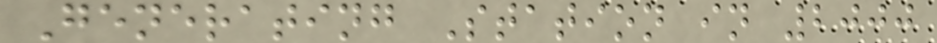Generating Station in 2000
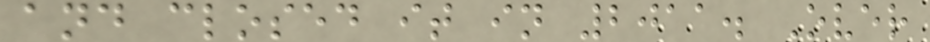and closed it in 2011. Over
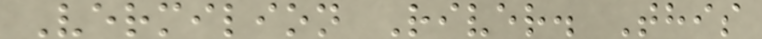Vermilion River. This
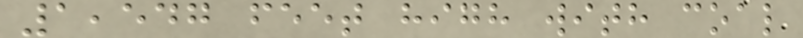1,547 feet high with coal
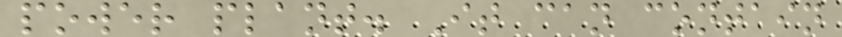power plant. It can contain
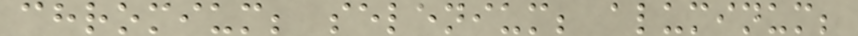chromium; selenium; aluminum;
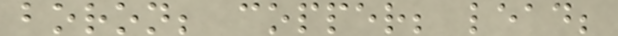boron; copper; lead;
